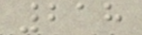218
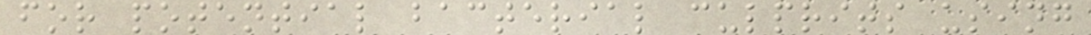for potential bacterial culprits using
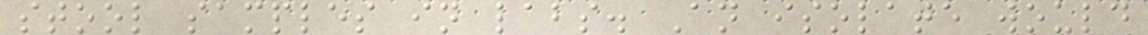stool samples in labs. An isolate would
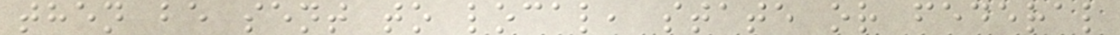then be sent to local, state or federal
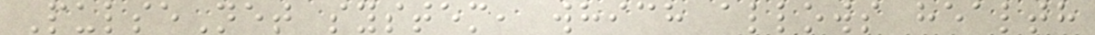PulseNet system, which allows health
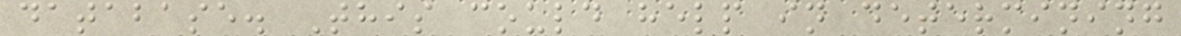database. This could help in determining
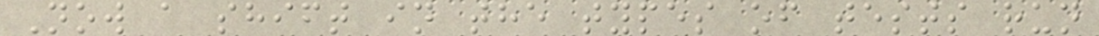Now a shift in the types of tests run
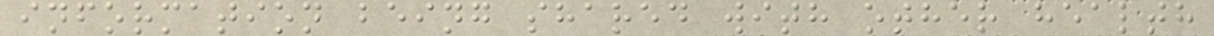information being shared with other health
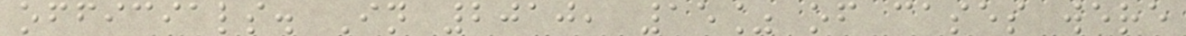officials. In 2010, 15% of cases were
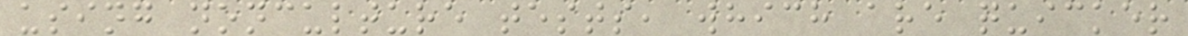using nonculture tests, which are quicker
